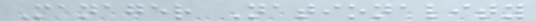Manager Nationality
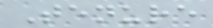Tenure
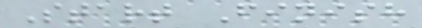Start Finish
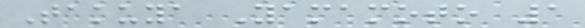Takuya Yamamoto 1
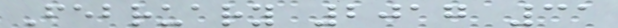February 2017 31
